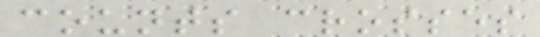counts crosses
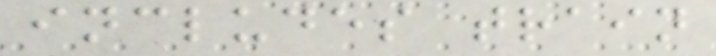includes train
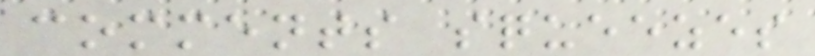comments squeezes
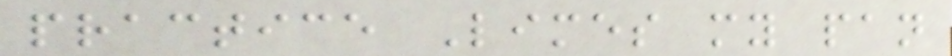practice Limes my pan
